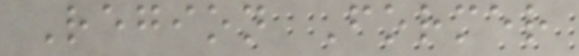Region Former
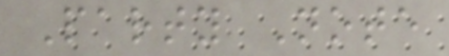Party Note
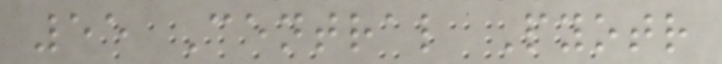55 Central Pyotr
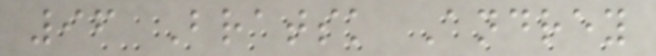96 Bratsk Andrey
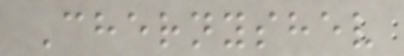Chernyshev
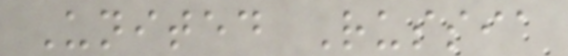United Russia
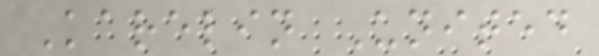Karelin United
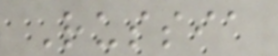Russia
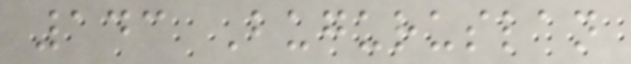143 Buguruslan
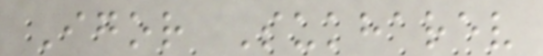Igor Sukharev
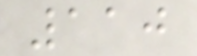110
